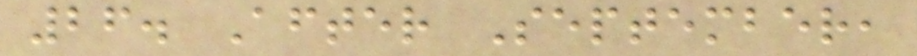26. After September,
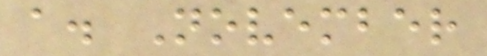a. November
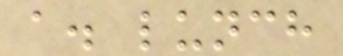a. lunch
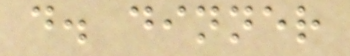d. dinner
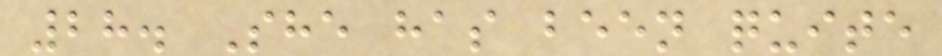28. She has been quite
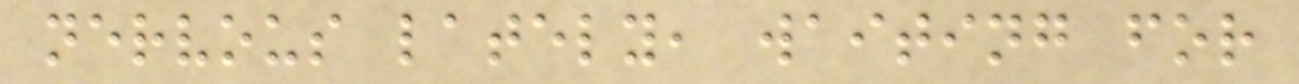nervous lately, waiting for
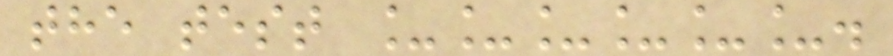the test ______.
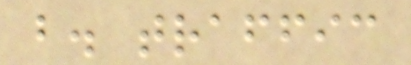b. traffic
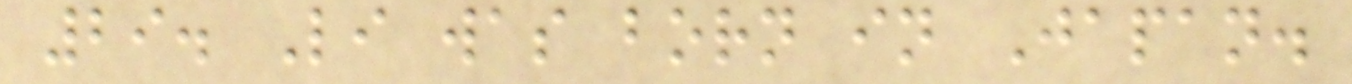29. Li was born in Japan.
